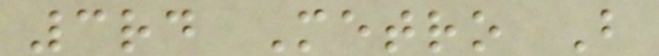3rd Metro B
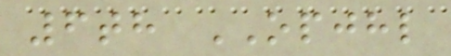6th OPJHL
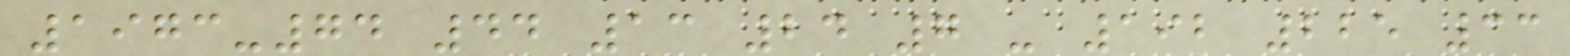1973-74 44 13 24 7 - 192 225 33
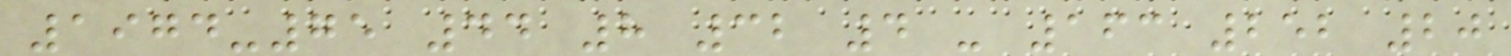1974-75 44 8 32 4 - 163 252 20
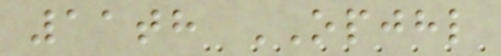11th OPJHL
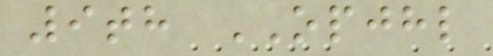9th OPJHL
